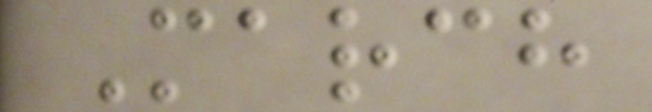March
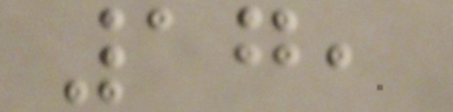17,
